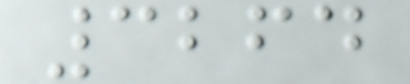3264
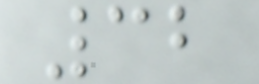32
